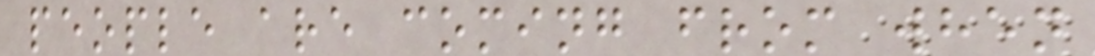people are coming from when
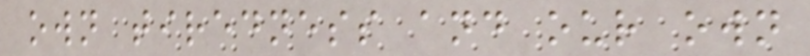own tiredness and our own
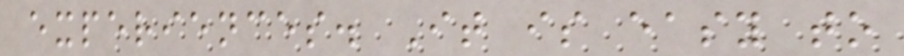experiences. It is easy to
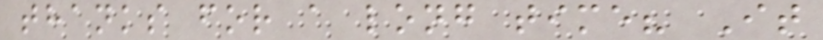thanks for a long time? It
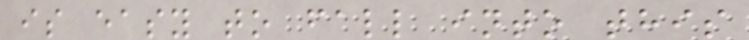is easy to fall into this
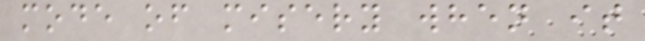mode of misery when it
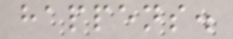happens.
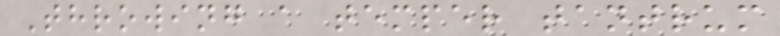Throwing a temper tantrum
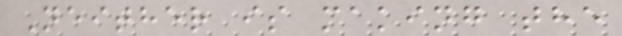Neither is making the
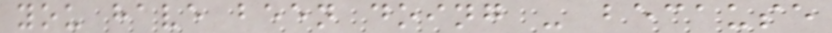you have been doing - because
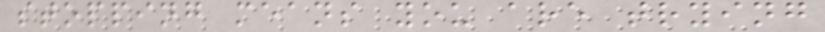stopping means you are trying
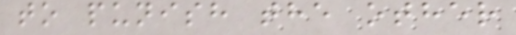to punish the other
